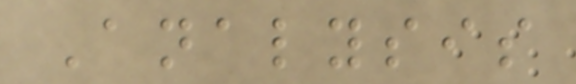Analysis
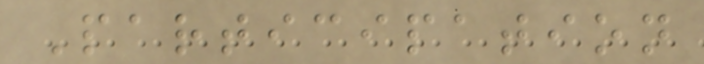Participation
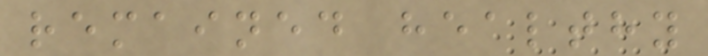remained healthy
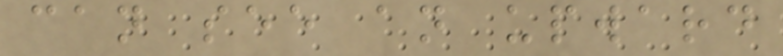can see an upward
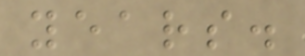years.
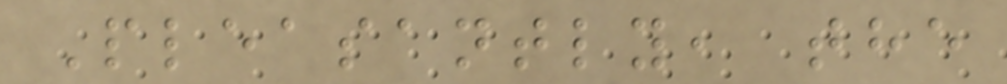Pleasantly, the
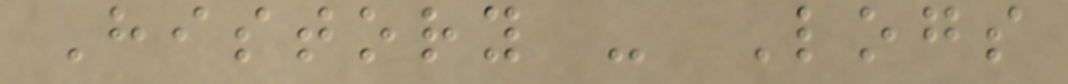History - Logs
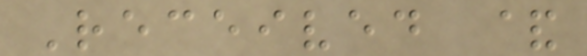Received &
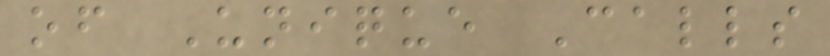of Unique Calls
